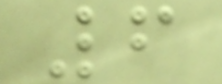6
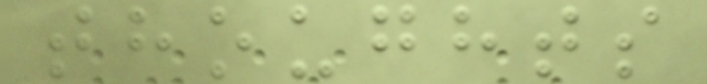thoughts
